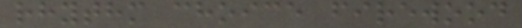rhythm choice firewood
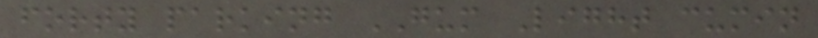forty parking GUM Light cumin
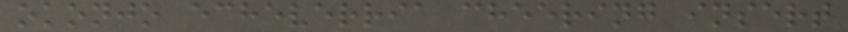okonjo echeverria cheering insert
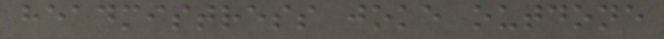headmistress joke outdone
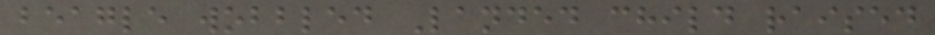beagle wobbled Landed child raised
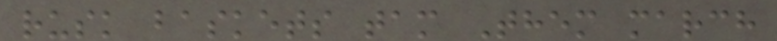rusk baskets tam Them march
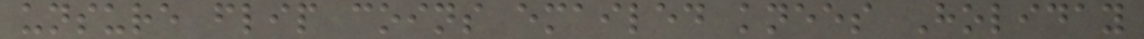unsure flip coins emailed knees Holiday
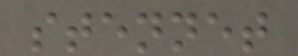stennet
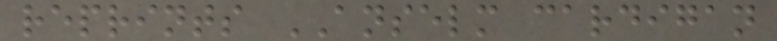reprints ANSELM cardigan
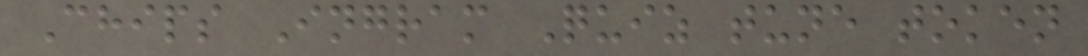Chips Ingram Quiz tune token
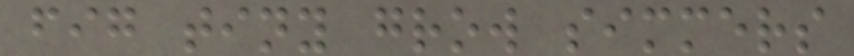fig tiny grow simmers
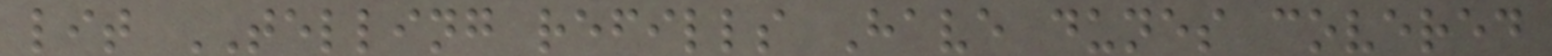lit TELLING refills Have dunes covered
